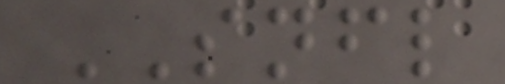SNFL
